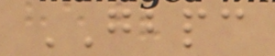GBPC
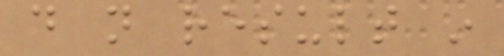do not result in
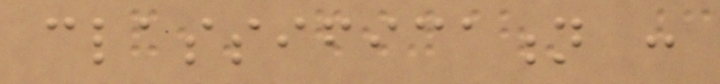classification :
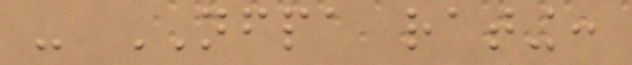- NFPA rating:
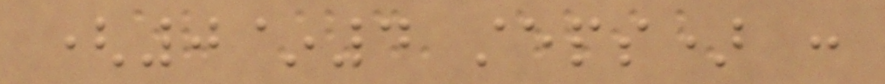(0~4 steps) :
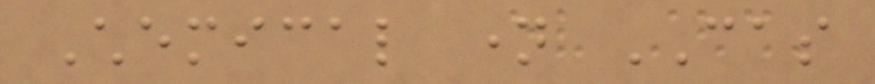Chemical name CAS
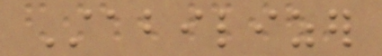Stabilizer
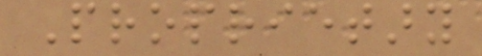Proprietary
